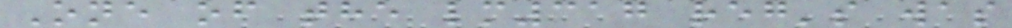One of the lm317 reg's was
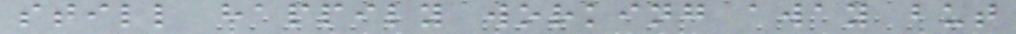still happily working away but
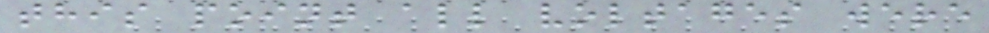this point all voltages were
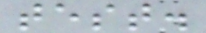test.
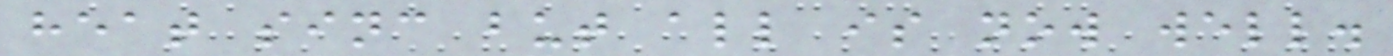heat sinc but all is now well.
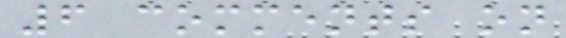6 comments on
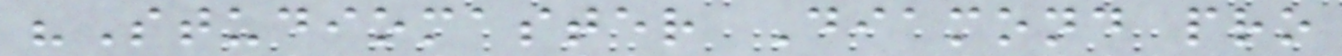"Studiomaster Diamond pro
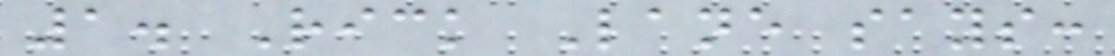1. Rick Lane says:
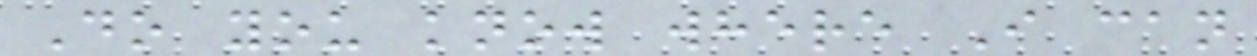Do you know where I can
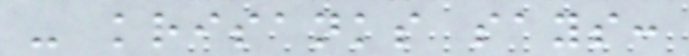- krisanks says:
